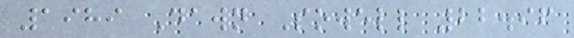1989 Dawn Sowell 22.96
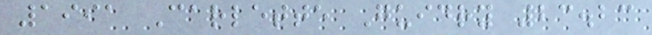1991 Carlette Guidry 23.23
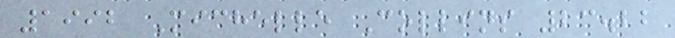1992 Michelle Collins 23.22
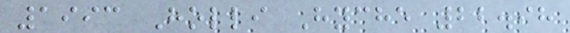1993 Holli Hyche 22.98
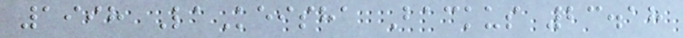1998 LaKeisha Backus 23.18
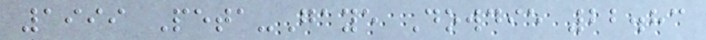1999 Peta-Gaye Dowdie 22.83
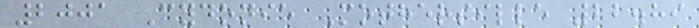2001 Cydonie Mothersille 22.89
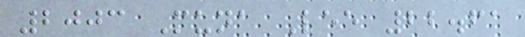2003 Muna Lee 22.61
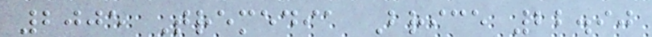2005 Tremedia Brice 22.90
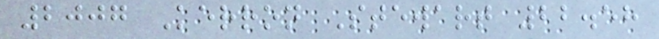2007 Kerron Stewart 22.58
